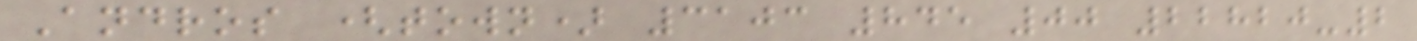Andros (town) 3103 845 00 22820-2
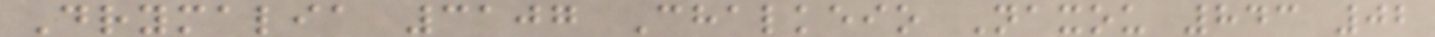Drymalia 3107 Chalkeio Naxou 843 02
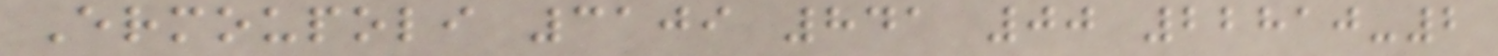Ermoupoli 3109 841 00 22810-2
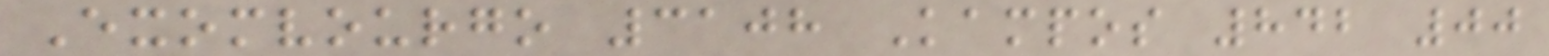Exomvourgo 3108 Kampos 842 00
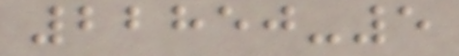22850-5
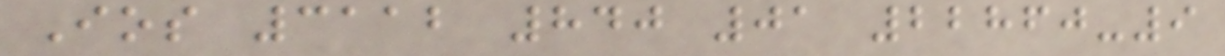Ios 3112 840 01 22860-9
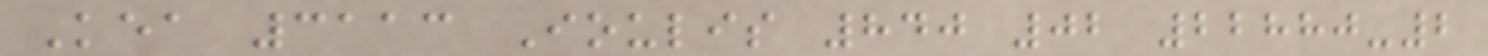Kea 3113 Ioulis 840 02 22880-2
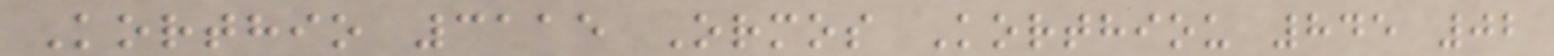Korthio 3115 Ormos Korthiou 845 02
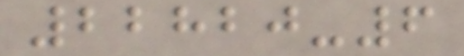22820-6
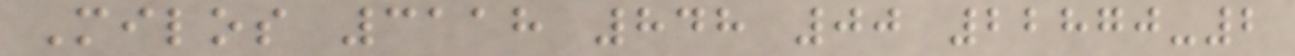Milos 3118 848 00 22870-2
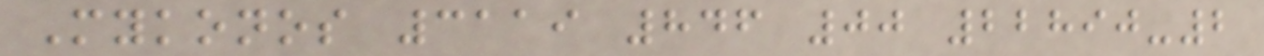Mykonos 3119 846 00 22890-2
